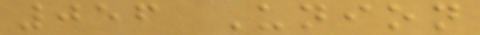056 Union
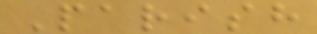Parish
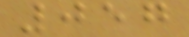057
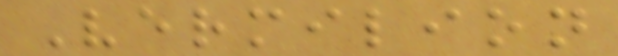Vermilion
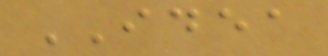IDEA
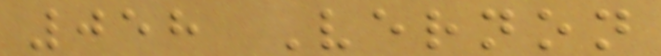058 Vernon
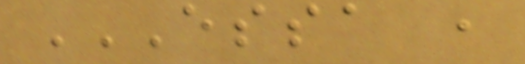ESSA ,
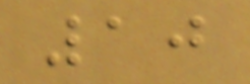10
